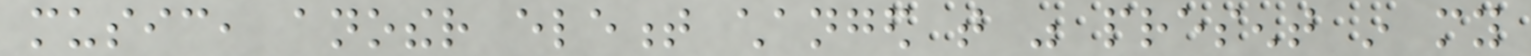music, another element changed that was present in my
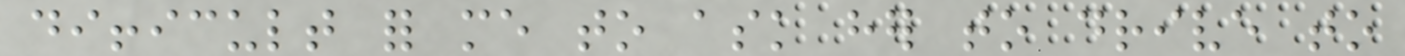difficult for me to ask her to drive to
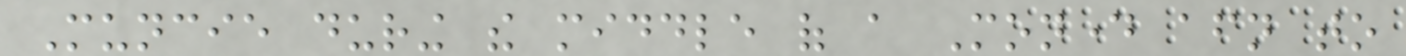Muncie during the middle of a Monday afternoon to
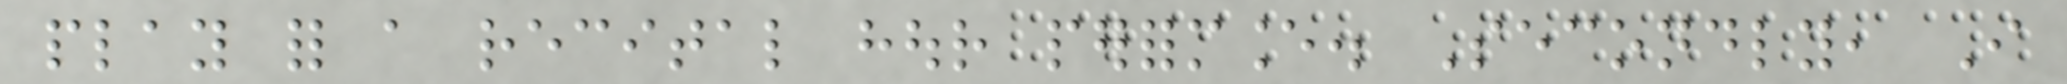play for a recital hour performance. Secondly, I
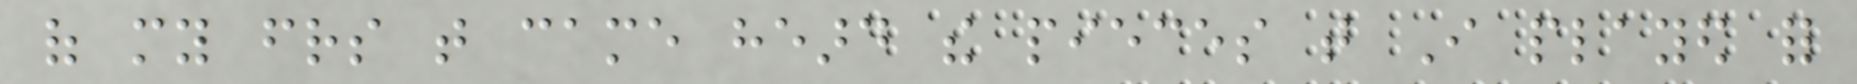of my friends that came heard the pieces that I played for
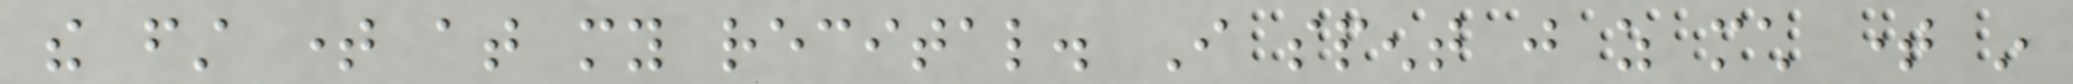the first time at my recital. I spent just as much time in
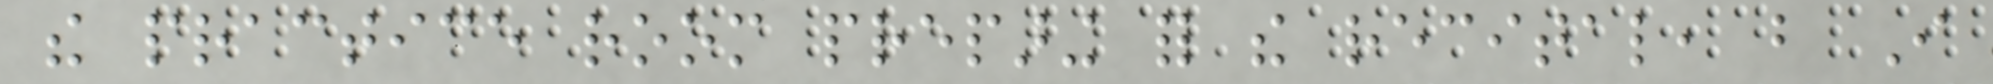the practice room preparing for the recital, but I
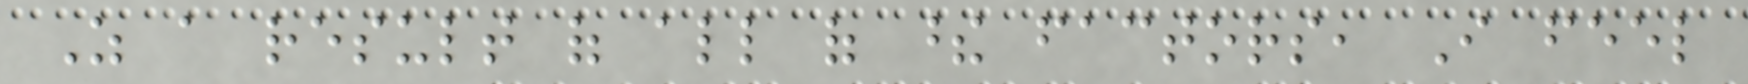As a result of all of these factors, I feel
